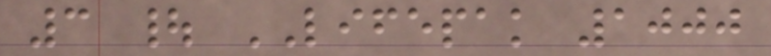3 | LIFEPAK 1000
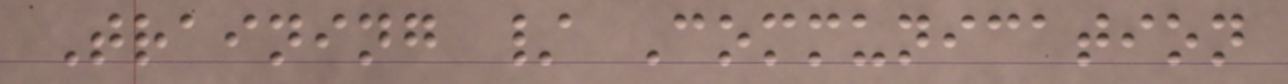Training / Communication
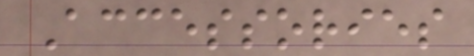Accessories
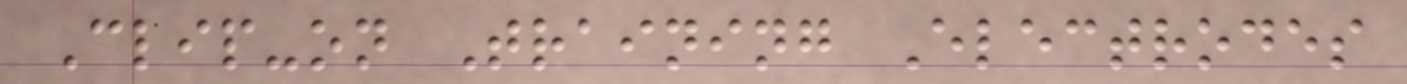Clip-on Training Electrodes
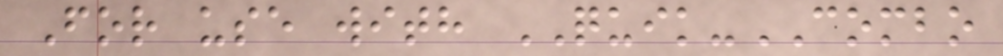For use with QUIK-COMBO
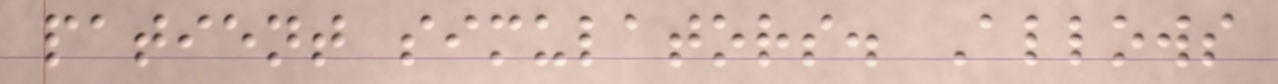patient simulators. Allows
